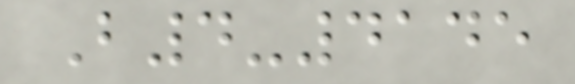B4-4145
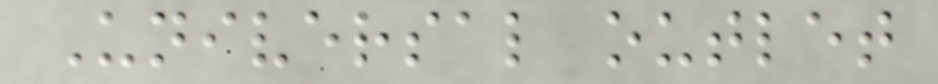Universal outlet
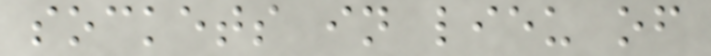sockets in lieu of
